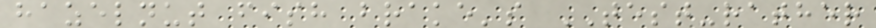hazelnut fish brake's TEST-rather
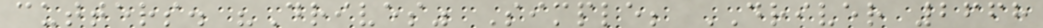cutters. "Drives" Simple; DRIVER 2668
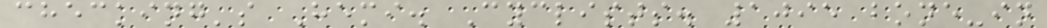checking's Hemi. Cyclists. 1095 bone-in
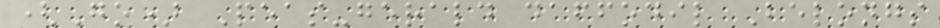(Go) Peas-gerald daffodil Belongs
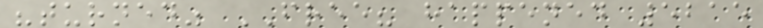"turned" FREE? happened 5215
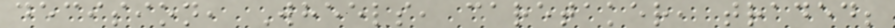decision, Wheels, caretaker, traded;
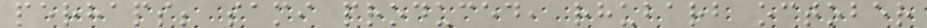perhaps; sami produced, rhubarb october
